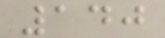140
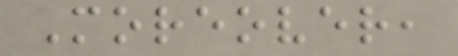Moreover,
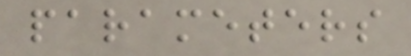parameters
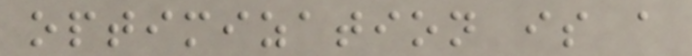optimization is a
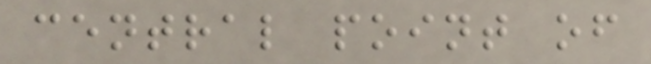central point of
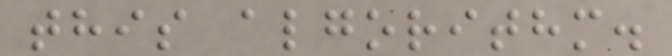this algorithm.
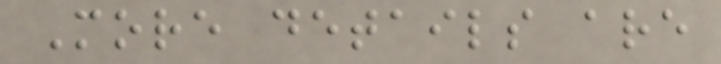More details are
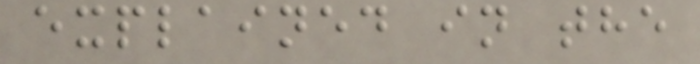explained in the
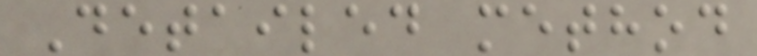Detailed method
